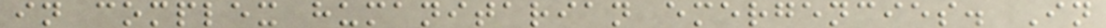in complex humanitarian emergencies. In
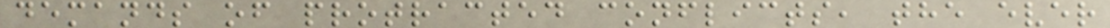demands of protracted conflicts, the ever
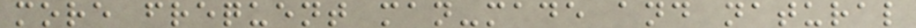more frequent man-made and natural
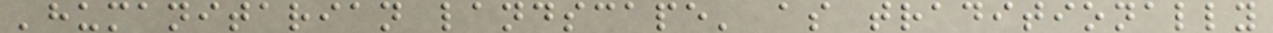'humanitarian landscape' as traditionally
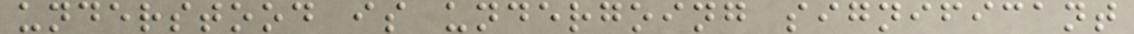understood is undergoing significant
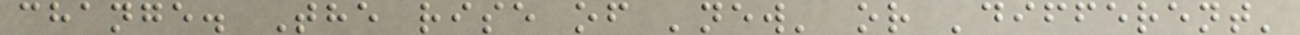change. The rise of 'new' or 'different'
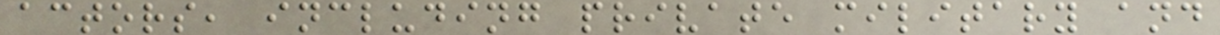actors, including private military and
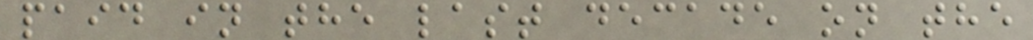paid in the last decade on the
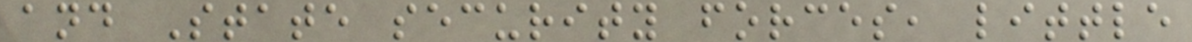and State security forces, little
